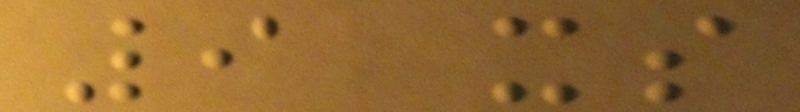9 its
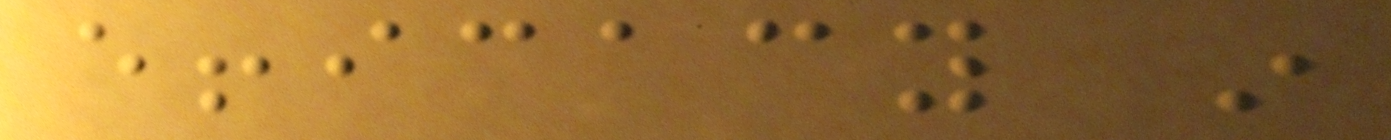efficacy in
